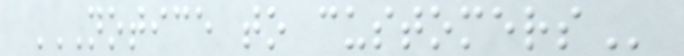NOTICE TO CUSTOMERS
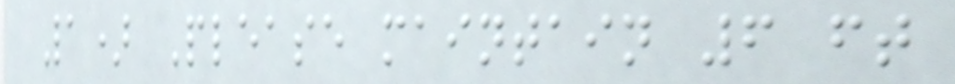1) Please maintain 6 ft
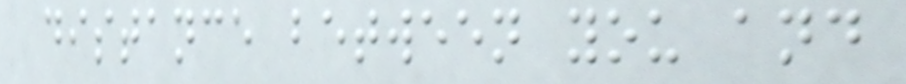distance between you and
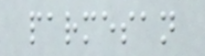parmesan
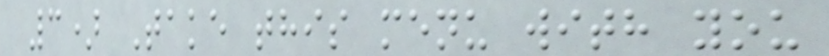3) Take this menu with you
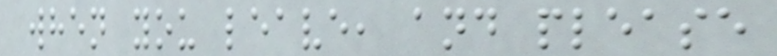when you leave, and please
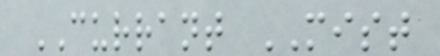CURRANT MIST
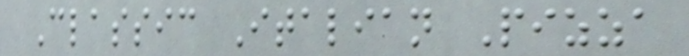Classic Italian Pizza
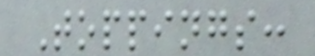Toppings:
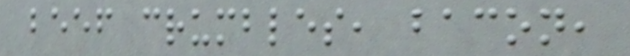beef crumbles, bacon,
